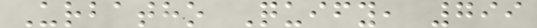Urbatho Quify, 799
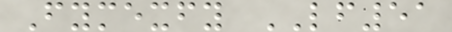Fymexfy LF51
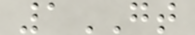1GT
